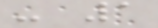- 1
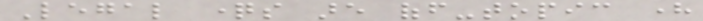Legal questions are off-topic here
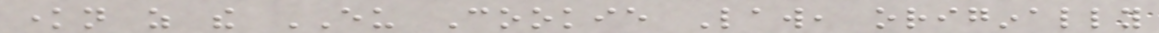known as the EU Cookie Law, originally
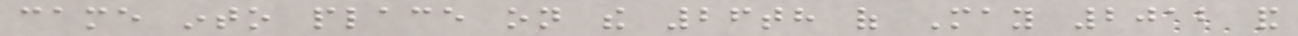came into place on the 26th of May 2012 and
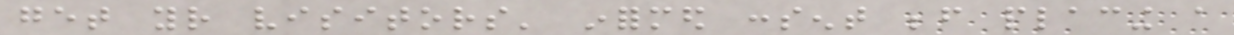get your visitors' informed consent before placing a
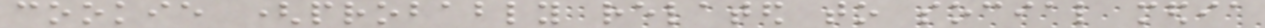cookie (probably related to social media
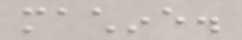machine.
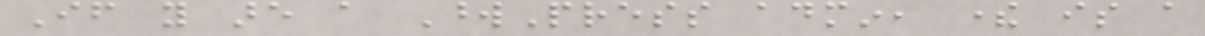If you are a WordPress admin, there is a
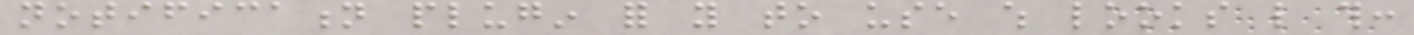notification plugin for you to use which looks like this:
